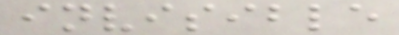invisible
